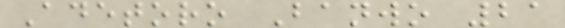Adetoro Banwo 21
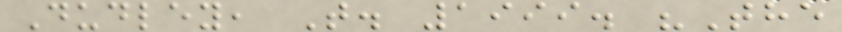Dudley, T. 1999. "The
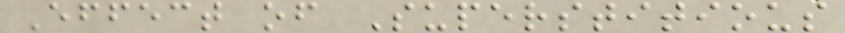Effect of Superstitious
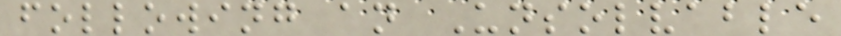following an Unsolvable
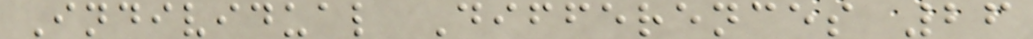Individual Differences 26
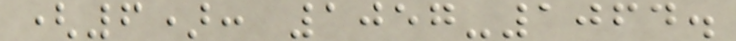(6): 1057-1064.
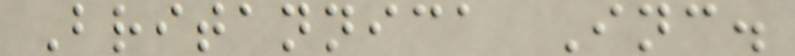Britannica Inc.
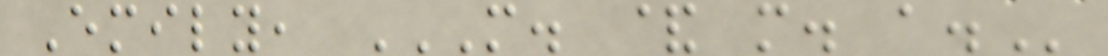Emily, M. & M. A.
